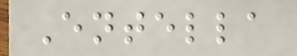Entella
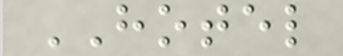HOTEL
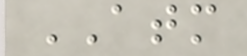ATM
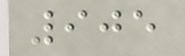905
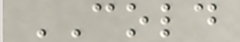COLD
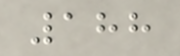188
